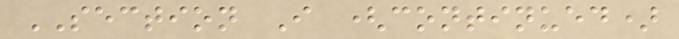SECTION I (continued)
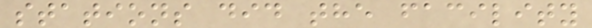stations did the facility
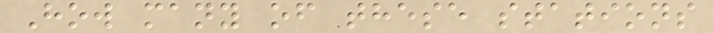How many of these stations
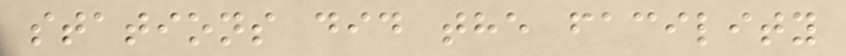stations did the facility
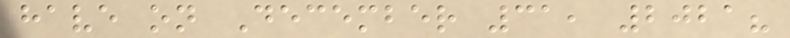have on December 31, 2021?
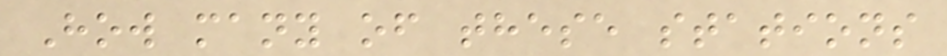How many of these stations
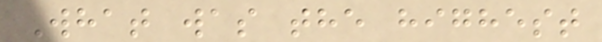What was the highest
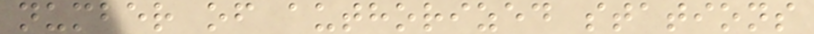number of authorized stations
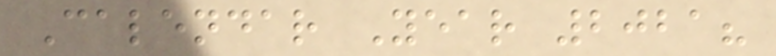Calendar Year 2021?
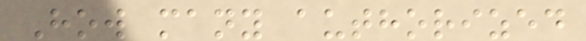How many authorized
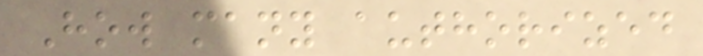How many authorized
